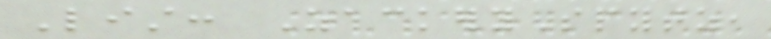List: ZackerySpytz,
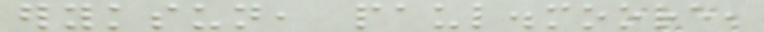eryksun, paul.moore,
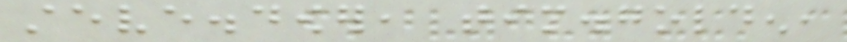steve.dower, tim.golden,
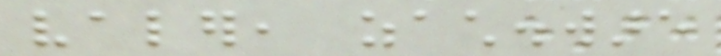valer, zach.ware
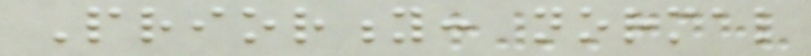Priority: normal
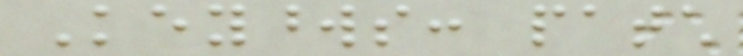Keywords: patch
